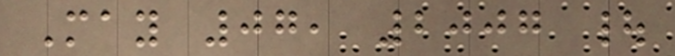May 07, 2007 |
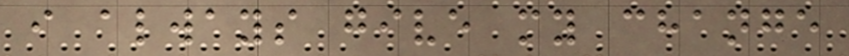i always give my change
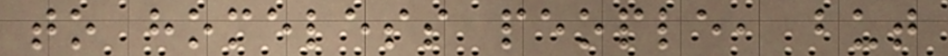to homeless people, but
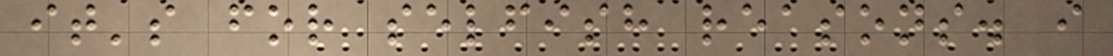it's for selfish reasons. i
